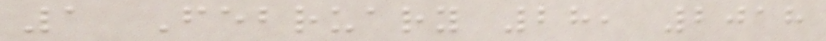1 February 28, 2018
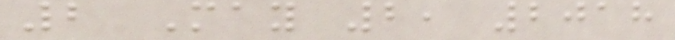2 May 2, 2018
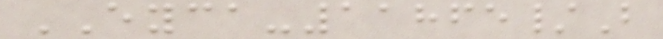EYCA-11865/B
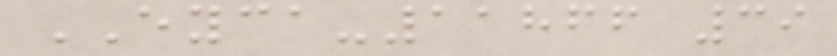EYCA-11866 39
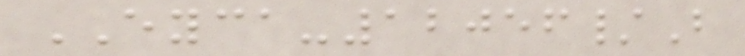EYCA-12056/B
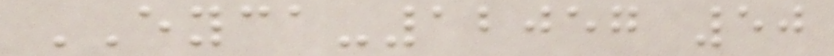EYCA-12057 50
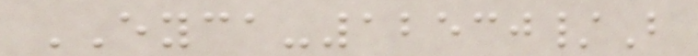EYCA-12530/B
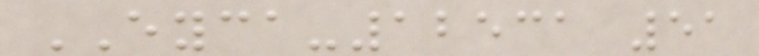EYCA-12531 51
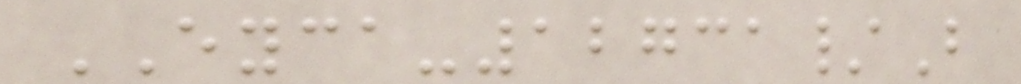EYCA-12731/B
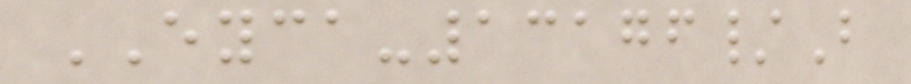EYCA-13176/B
